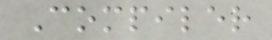Compiler
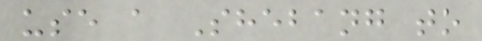use a Shebang to
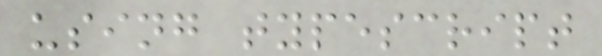using typescript
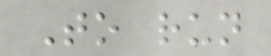To run
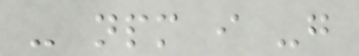- npm i -g
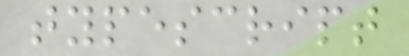typescript
